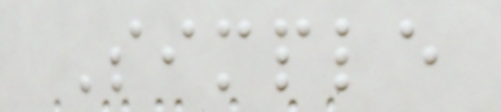Simple
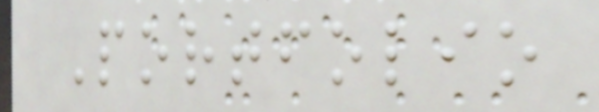Portfolio
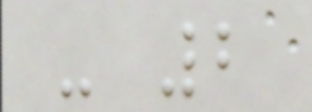- 2
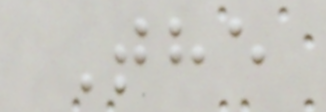The
